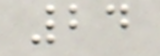24
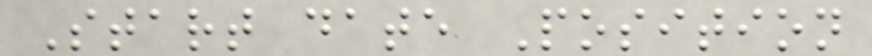Start date Position
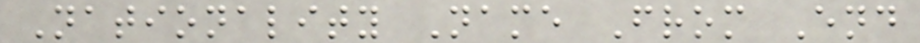Nationality Name From End
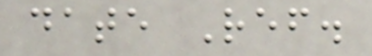date Ref.
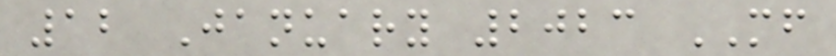12 January 2023 MF
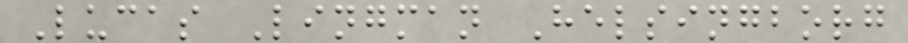Lucas Lingman Helsingborg
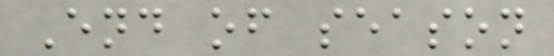End of season
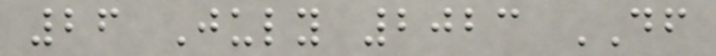26 July 2023 DF
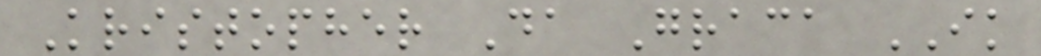Kristopher Da Graca IK
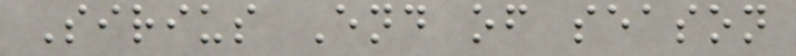Sirius End of season
